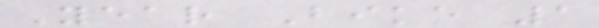Year Bike 1
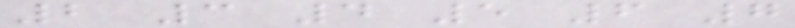2 3 4 5 6 7
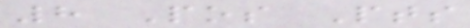8 Pos Pts
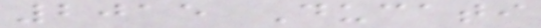2015 Ducati
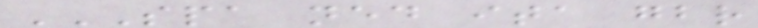SPA NED ITA GBR
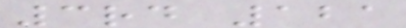3rd 121
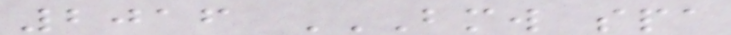2016 BMW SPA
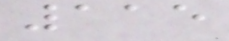115
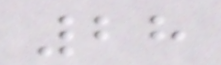28
